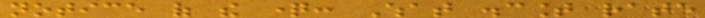notice of the question: What discount rate
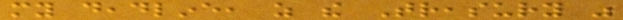my deadline, as the Treasury was
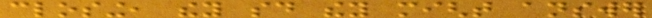closing, they said they might answer
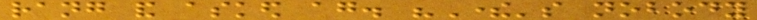rang and asked again. "There's nobody
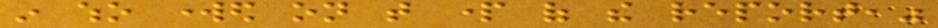in who worked on that part of the report,"
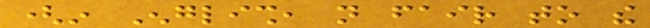(in English, not fair to the
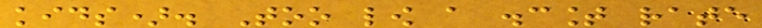kids). Too low a discount rate
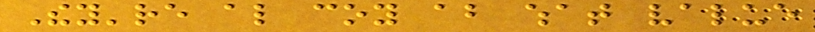They're also coy about what value
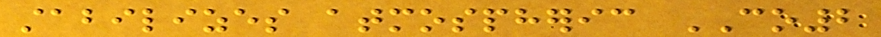stabilizes atmospheric CO2
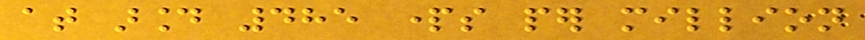at around 485 parts per million
